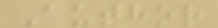Author
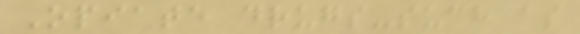Opiate drugs-such as
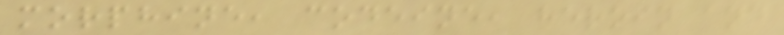morphine, codeine, heroin and
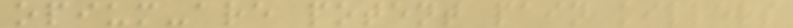opium-are potent pain killers
